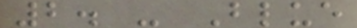2. - Blue
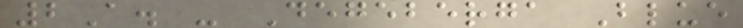2A. - Degeberga Blue
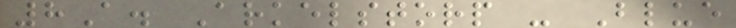8A. Arkelstorp - Blue
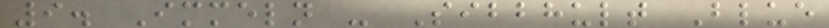9. Immeln - Sibbhult Blue
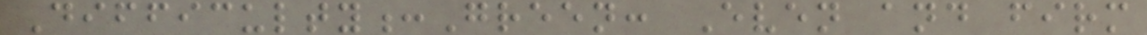Difficulty:Green: Even and firm
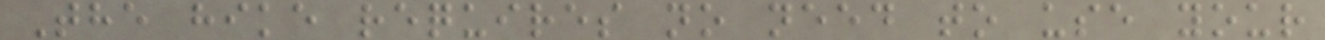The hike requires no need to use your
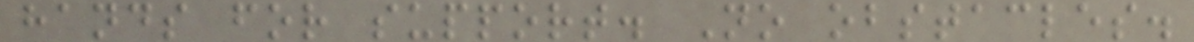hands for support. No obstacles.
